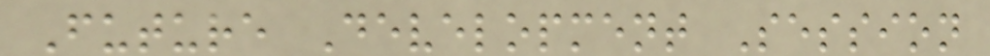Future Development Session
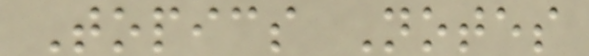Topics Notes
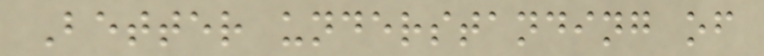Better understanding of
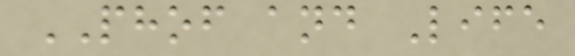PHOF and Life
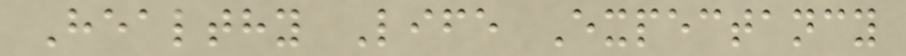Healthy Life Expectancy
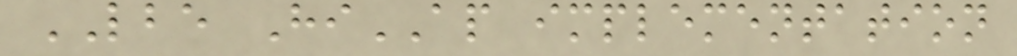LBE HiAP implementation
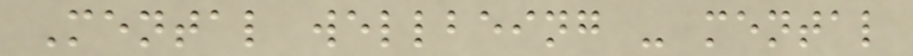Mental wellbeing - mental
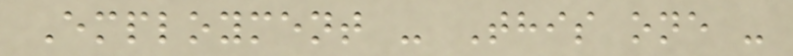Employment - This one -
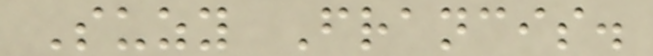Suzy Francis.
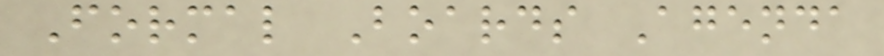Formal Boards Agenda
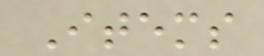Items
